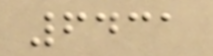6431
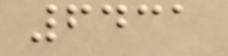6431
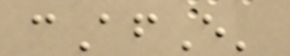cAfE'
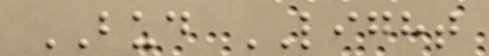BUD LIGHT
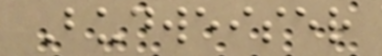Budweiser
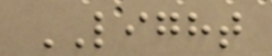LIGHT
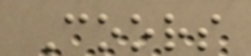Coors
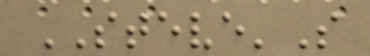STEVE'S
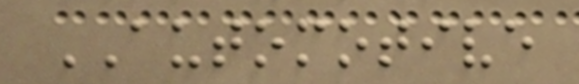AUTOMOTIVE
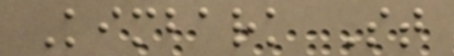Kimbark St
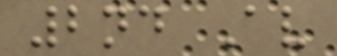2nd Av
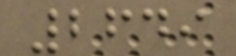2649
